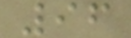96
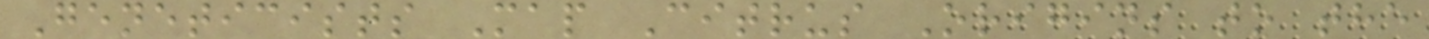Geneticists Map Citrus Origins to the
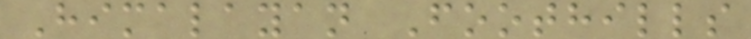Himalayan Foothills
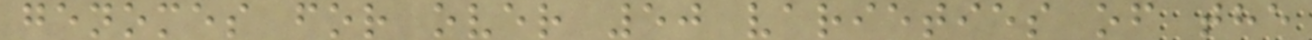genomes for over 50 varieties of the
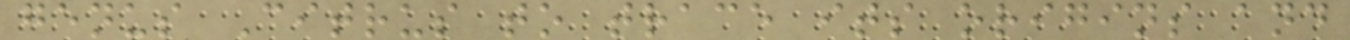genus Citrus to trace its origins and
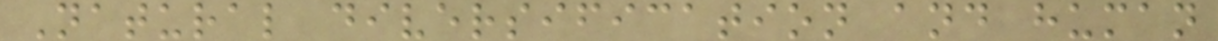Natural diversification and human
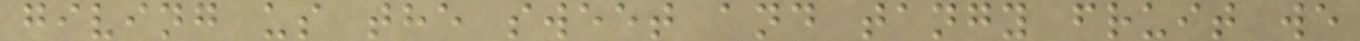giving us the sweet and tangy fruit we
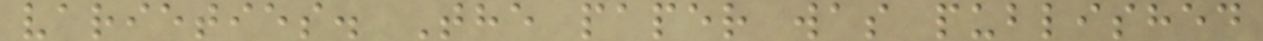varieties. The paper was published
